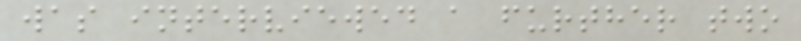was interviewed a further two
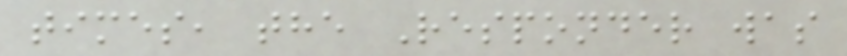times, the Responder was
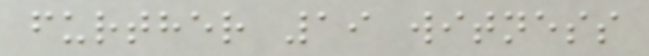further 19 witness
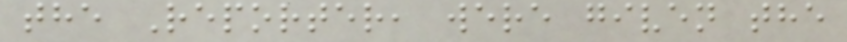the Reporter, were given the
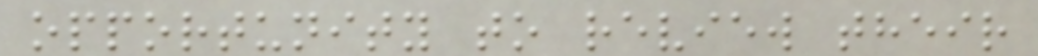opportunity to review their
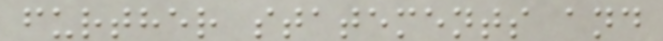further statements and
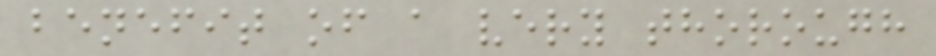benefit of a very thorough
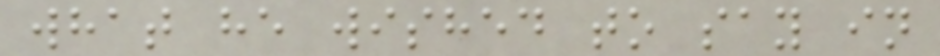what he wished to say in
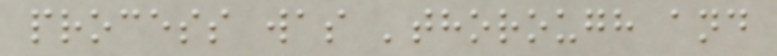process was 'thorough and
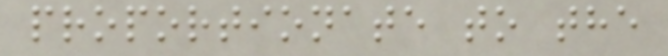proportionate to the
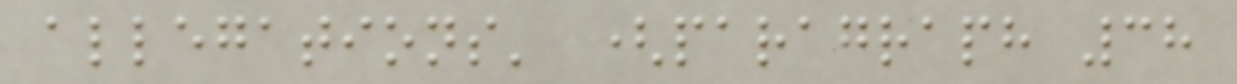allegations' (paragraph 38
